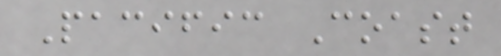Pacific Coast
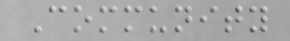Community
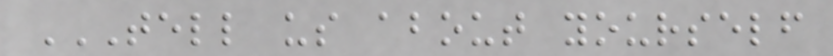TELL US ABOUT YOURSELF
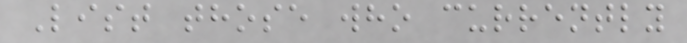List those who currently
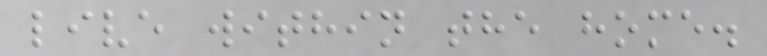live within the home.
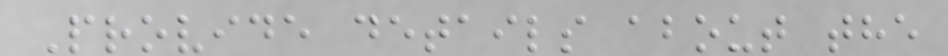Provide details about the
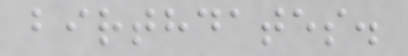birthdates.
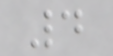4
